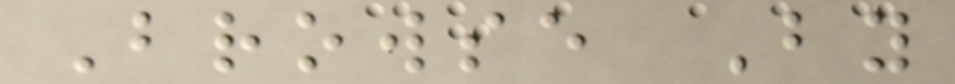Browse By
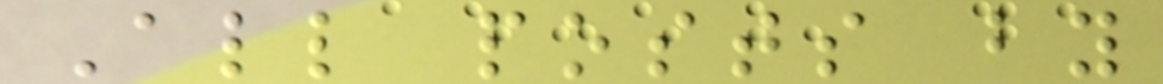All posts by
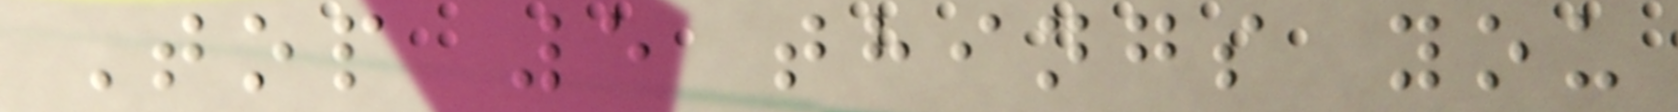Top 5 things you
